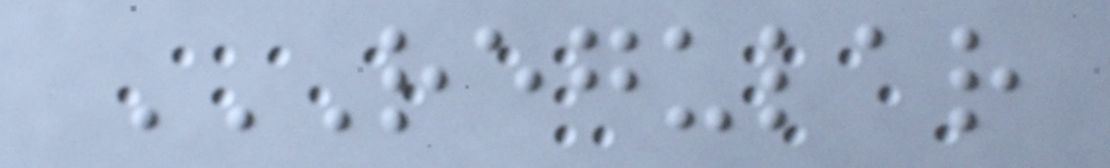REGULAR
